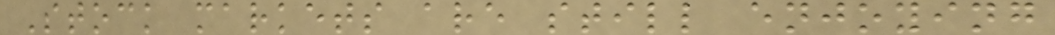Stock markets are still enjoying
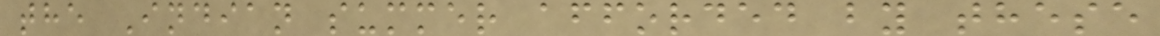the Indian summer afforded by these
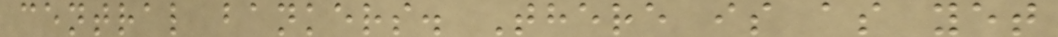central bankers. There is as yet
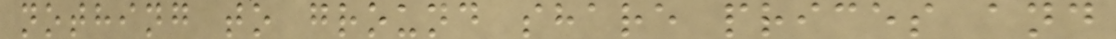nothing to ground share prices and
